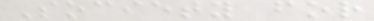Society for
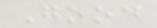Good
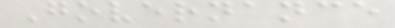Governance
